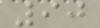90
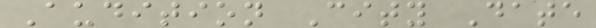Audition City Date
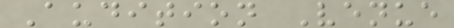Audition Venue
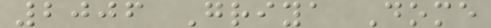2006 Griya Dome
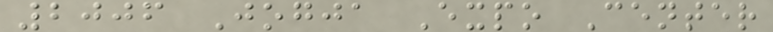2006 Jogja Expo Center
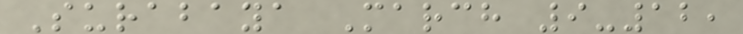Surabaya March 9-12,
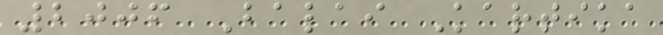2006 Balai Kartika
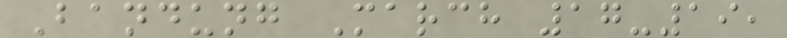Bandung March 17-19,
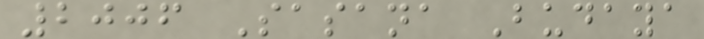2006 Sasana Budaya
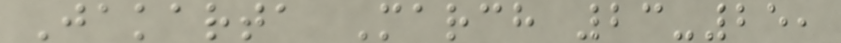Jakarta March 23-25,
